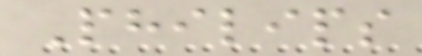Philips
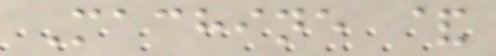Machine &
